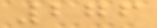276
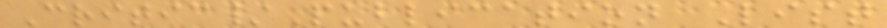Critic/Publication List
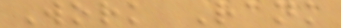Work Rank
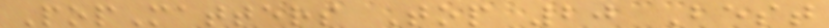PopMatters Top 20 Best
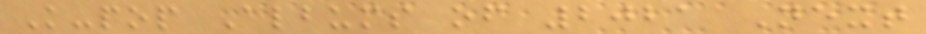K-pop Albums of 2021 Next
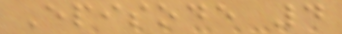Episode 4
